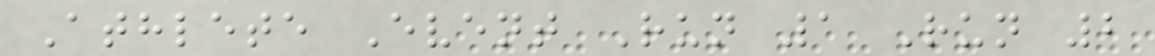Athlete Event Run 1 Run 2
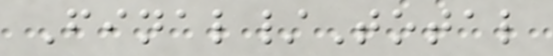Final/Total
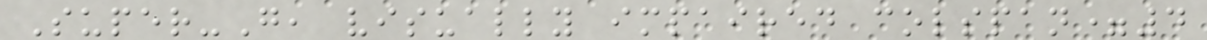Super-G, visually impaired colspan=4
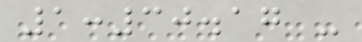1:30.17 -
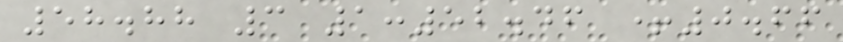58.88 3 1:52.46 +0.66
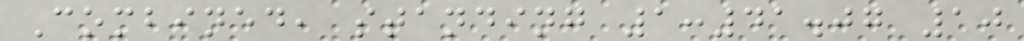Combined, standing 1:41.07 10
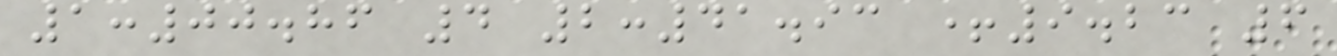1:00.86 4 2:41.93 +9.23 6
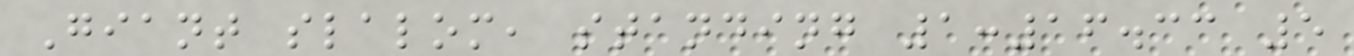Giant slalom, standing 1:16.33 5
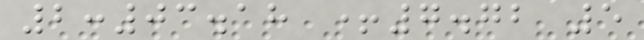2:03.18 +7.72 5
